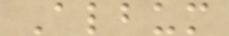Album
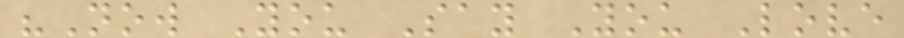"Now You Say You Love
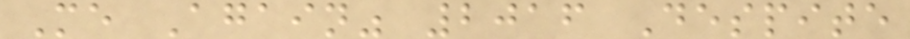Me Again" 2016 Despite
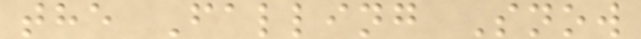the Falling Snow
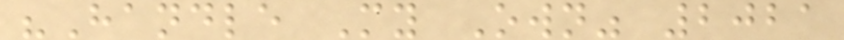"Handle My Own" 2021
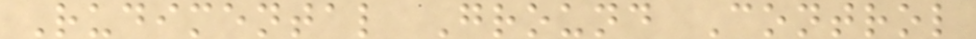Rudimental Ground Control
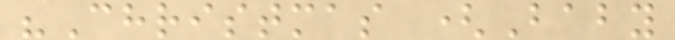"Christmas (Baby
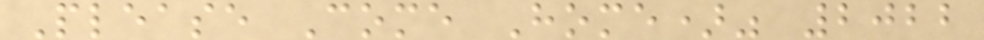Please Come Home)" 2022
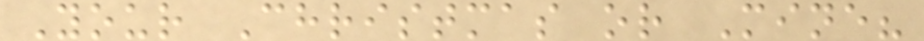Your Christmas or Mine?
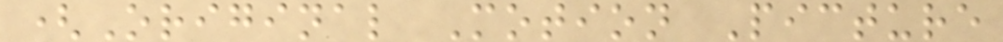(Original Motion Picture
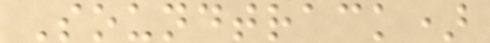Soundtrack)
